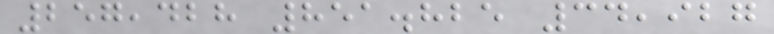257,428 851.825 34,927
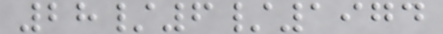28/6/1974
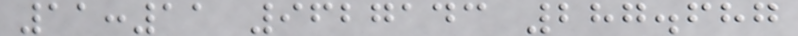11:11 9627143 287.687
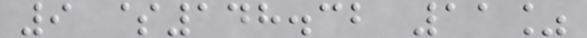9 $148.32 11%
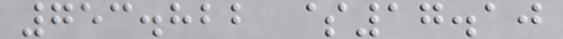753.822 $17.10
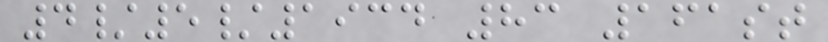4/5/1934 83 161st
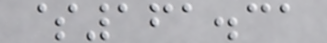$161.31
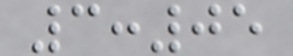3:05
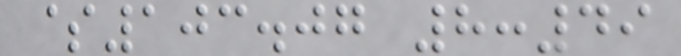$103.07 8:49
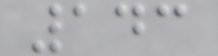143
